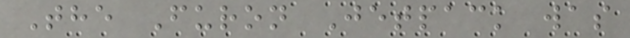The Furon Jetpack was
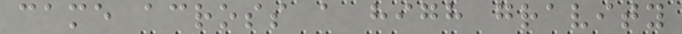came across a high gravity
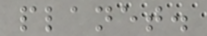planet.
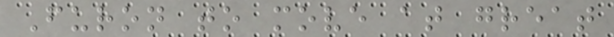Furon to move at great
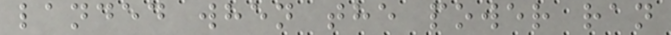landed when the power ran
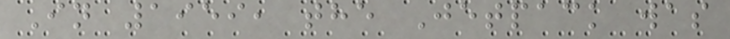In 1959, the Jetpack was
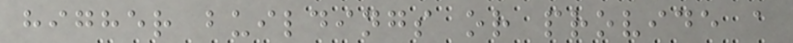higher buildings or provide a
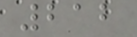212
